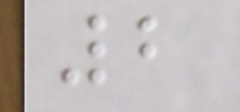2
